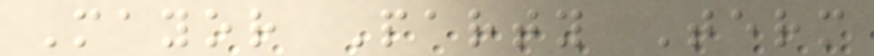Mayor Party Term
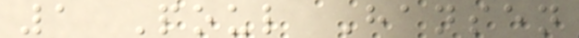1 Poul Hansen
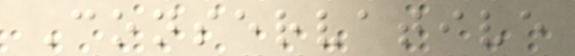Conservative
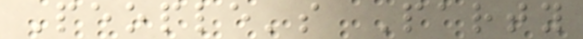People's Party
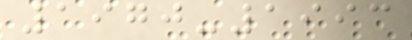1970-1993
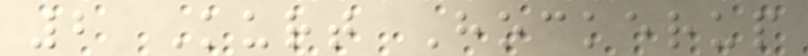2 Kurt Hockerup
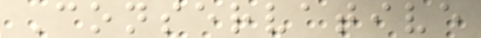Conservative
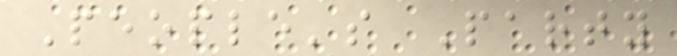People's Party
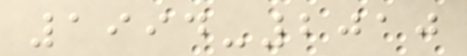1994-2010
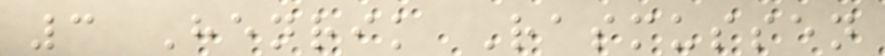3 Henrik Rasmussen
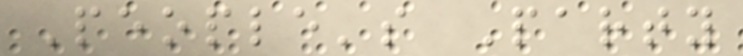People's Party
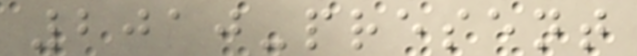2010-present
